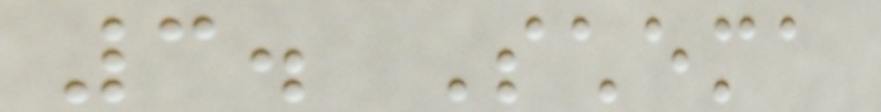3. Schema
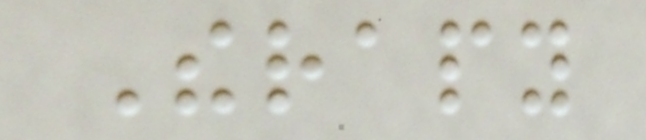Therapy
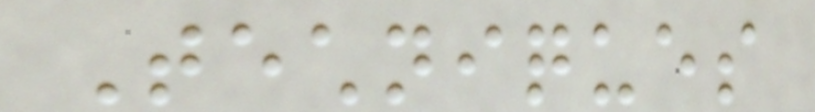Techniques
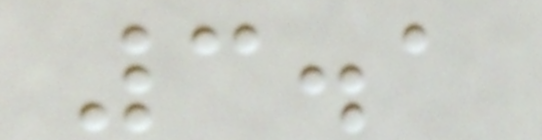3.1
